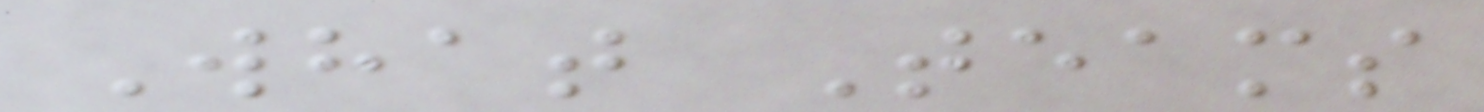What Teams
